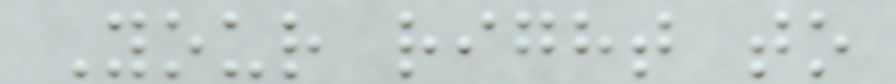Your right to
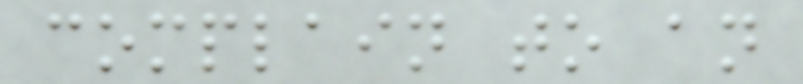complain to an
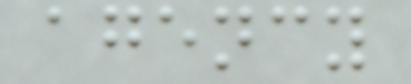agency
